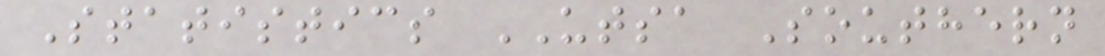Statistics UTSA Southern
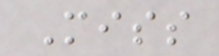Miss
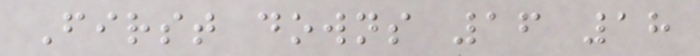First downs 16 18
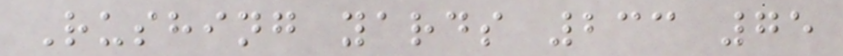Rushing yards 233 75
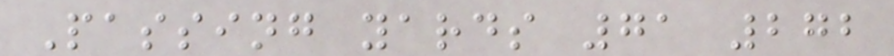Passing yards 71 272
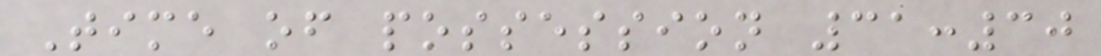Time of possession 31:30
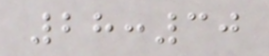28:30
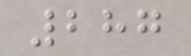287
